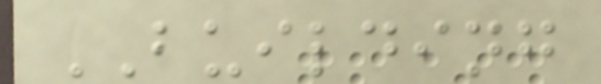BUILDING
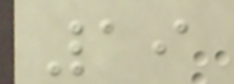19
